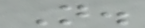N.
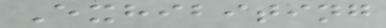Exhibiting
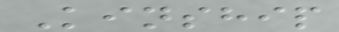Kinship
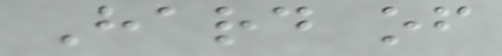Hard of
